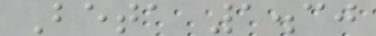Beta 1.30
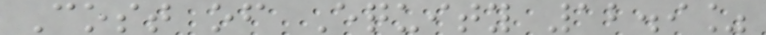Cost of Equity 12.9%
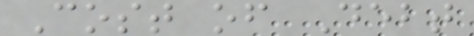Cost of Debt
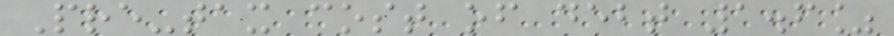Pre-tax cost of debt 1.6%
